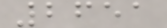2651
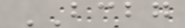BCBG
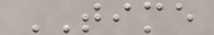TIME
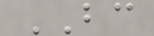BC
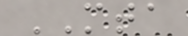MTA
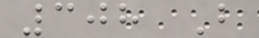308 B
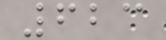623
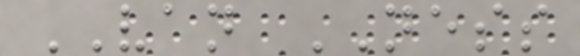VAN NESS
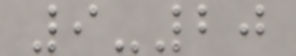9-20
